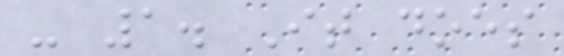- 1. It does
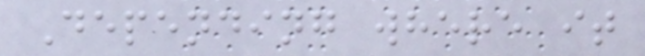Depending where it
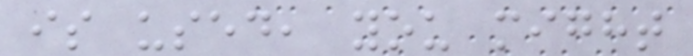is used, you might
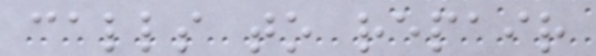calls to repair
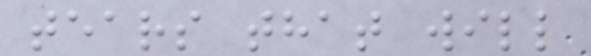tears that will
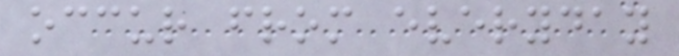occur from everyday
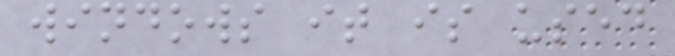windows it is used
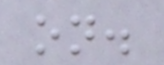on.
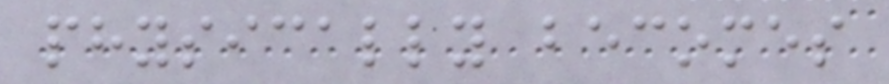physically becomes
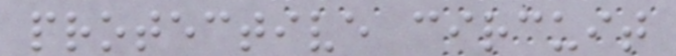protective circuit
